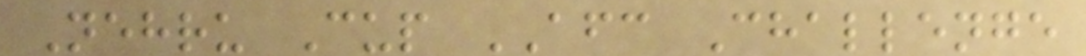Nehru Cup AFC Challenge
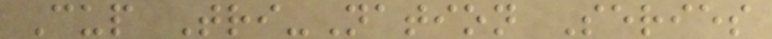Cup Tri-Nation Series
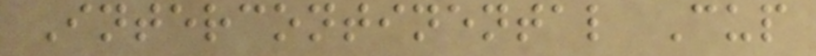Intercontinental Cup
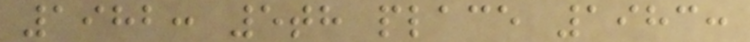1982: 5th place 1983:
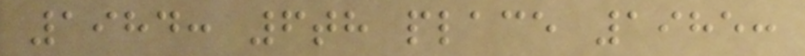1984: 6th place 1985:
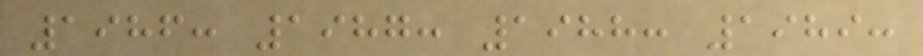1986: 1987: 1988: 1989:
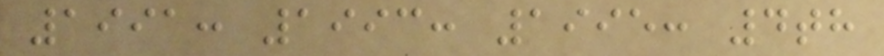1991: 1993: 1995: 4th
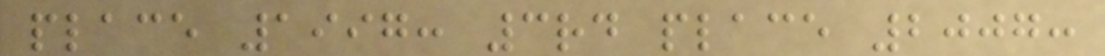place 1997: 3rd place 2007:
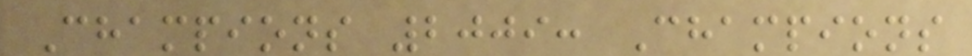Champions 2009: Champions
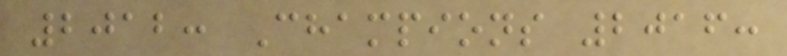2012: Champions 2016:
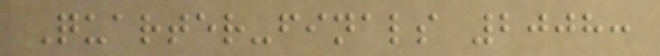Quarter-finals 2008:
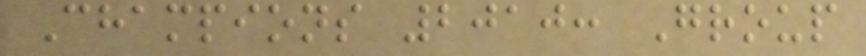Champions 2010: Group
